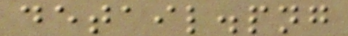detail.png
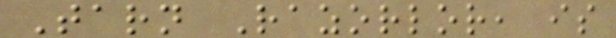Tarn Razorlor, is
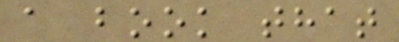a book that
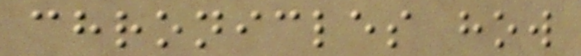chronicles how
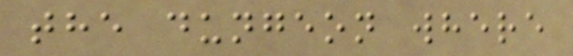the dungeon where
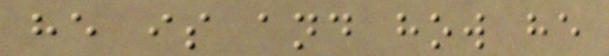he is and how he
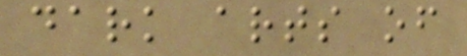dark arts of
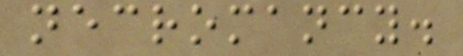necromancy.
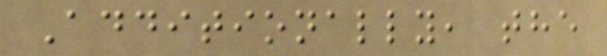Additionally, the
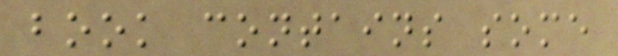book contains some
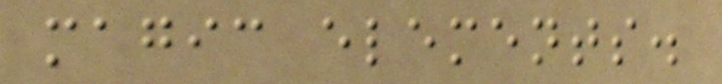magic elements.
